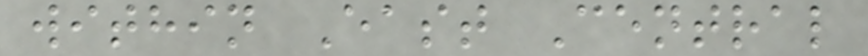within East Central
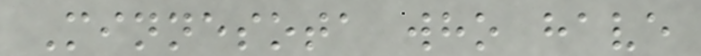Minnesota who have
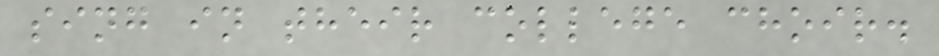sing in their college choir.
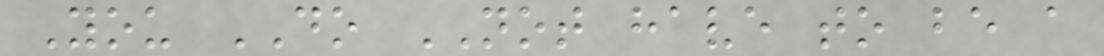You DO NOT have to be a
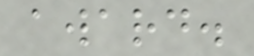award.
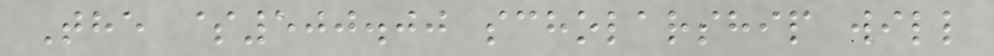The $500.00 scholarship will
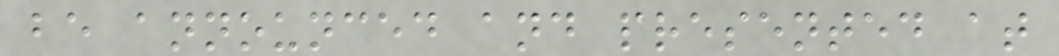be announced and presented at
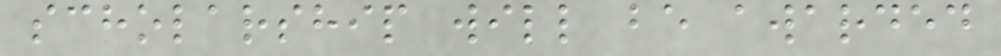scholarship will be awarded
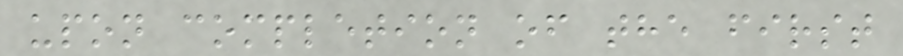upon completion of the first
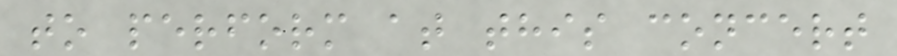to perform at this concert
